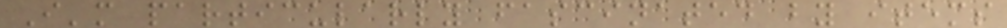I'm particularly fascinated by items
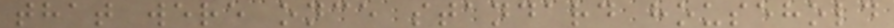that were once standard household
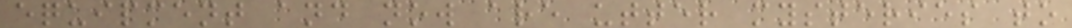equipment and now are utter mysteries to
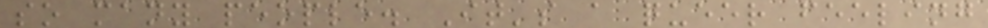so many people. It's a queer feeling
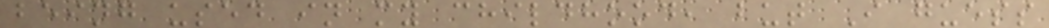being used in my childhood, but I guess
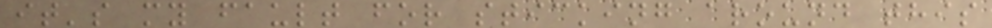it's my fault for sticking around this
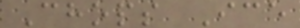Chops Ice
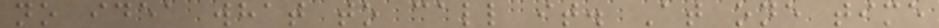no idea what to call it. At one time
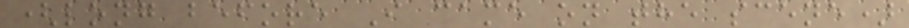(long before I came on the scene)
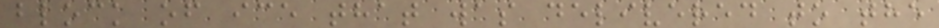block of ice that was delivered to the
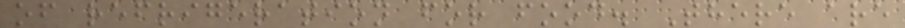of refrigeration for food. There are
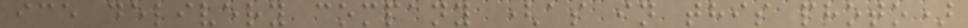ice delivery company (as in this photo)
